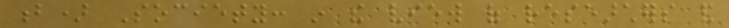b) Society: in the view of researchers and
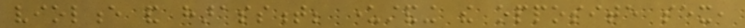violence and harassment; understanding the opposite sex,
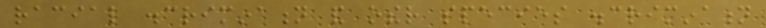racial discrimination and other species discrimination
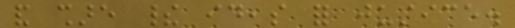and share their ideas for justice.
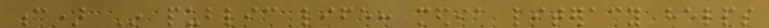c) In public life: media literacy helps
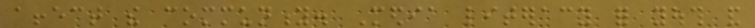affect the community. Media literacy for youth and
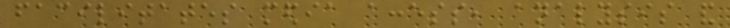facilitates media access, analysis and
